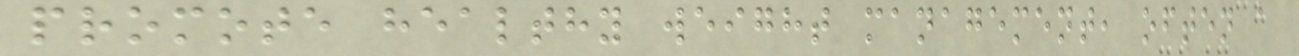promote healthy weight management, often a
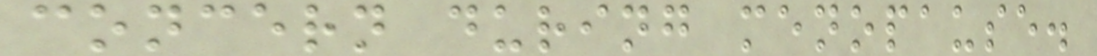concern during menopause.
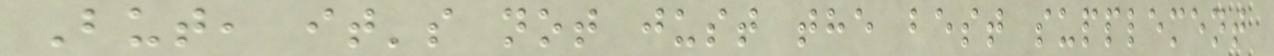But, it's not just the best supplement
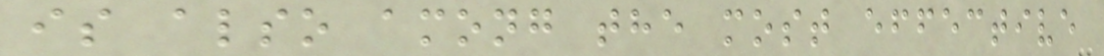is also among the most effective
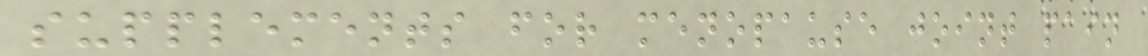supplements for menopause joint pain
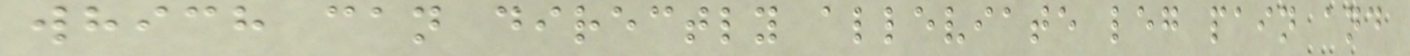which can directly alleviate leg pain and
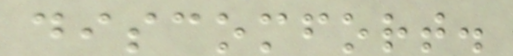discomfort.
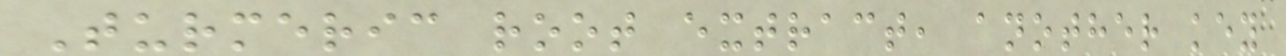Turmeric root extract, another key
